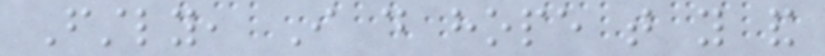Firstly, I do hope that you and
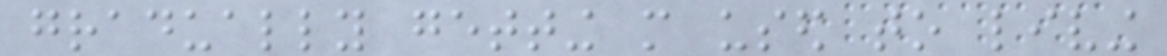gradually getting more used to living
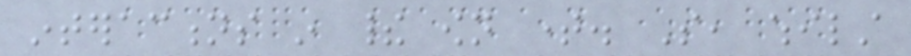interactions in their own time. So, whilst
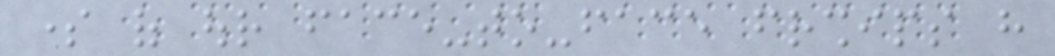some of our face-to-face friendships have
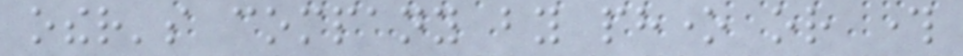other's company by phone or through
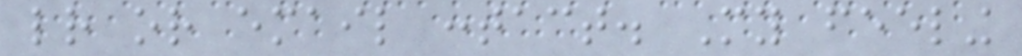letter or email contact. My feeling
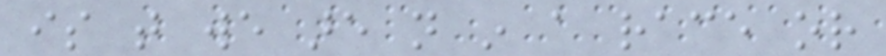is that we are not in a race or
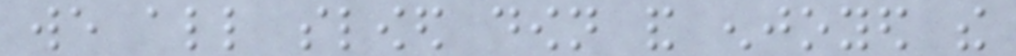we all slowed down and enjoyed the
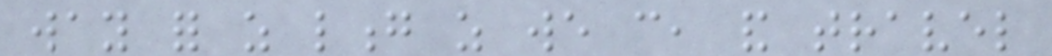way for as long as we can, and travel
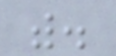with.
